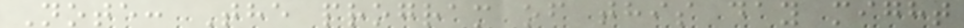Note: The program of this day might
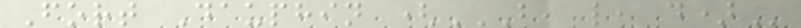Fort Dauphin (B, L, D)
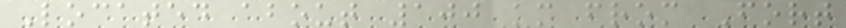Located about 100 km from Fort
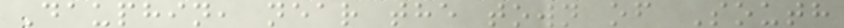Dauphin, near the town of South
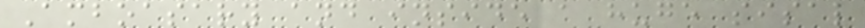Amboasary and inside a huge sisal
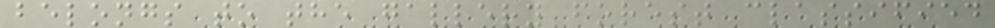belongs to the gallery forest classified
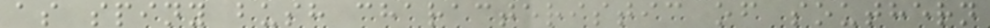as spiny bush characteristic of southern
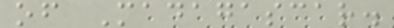of Madagascar.
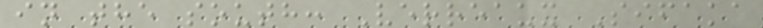in the south: Verreaux Sifaka
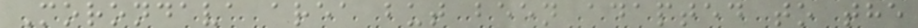Morondava area but been adapted to the
